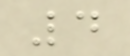4
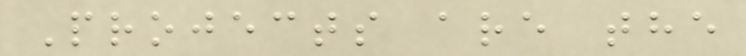Projects are the
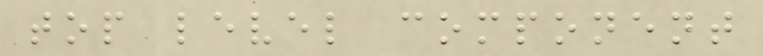top level component
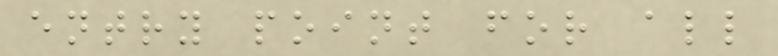entry point for all
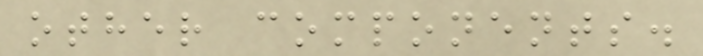other components.
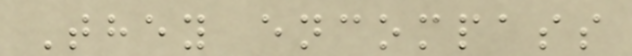They encompass
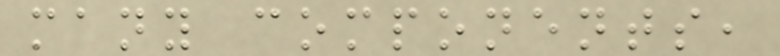many components,
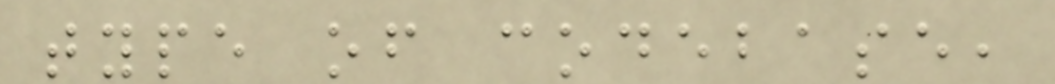type of codebase,
